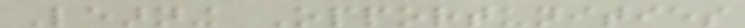Learning Opportunities
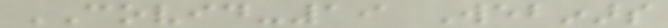COVID-19 Webinars
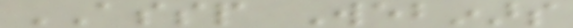ASSP Webinars
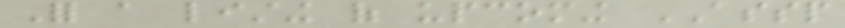For a listing of upcoming ASSP
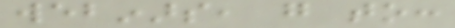webinars, go to:
